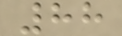88
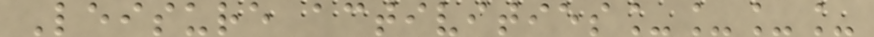Leisure activities____
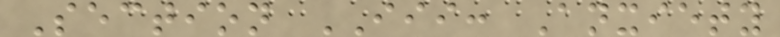Section III: Anxiety
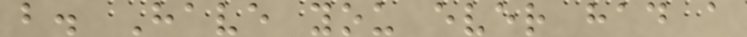b. Have you ever had a
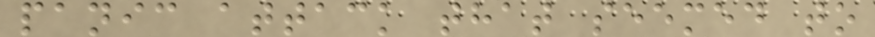panic attack that seemed to
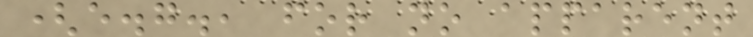(e.g., for no apparent
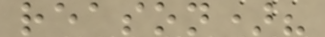reason)?
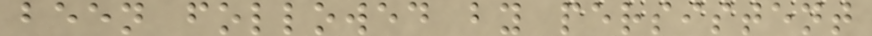been followed by persistent
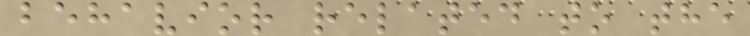behavior related to the
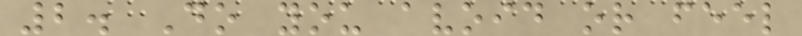2. Do you avoid or feel
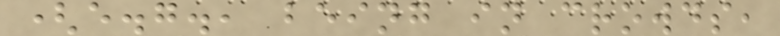(e.g., being in crowds,
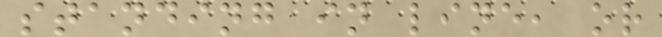standing in line, or
